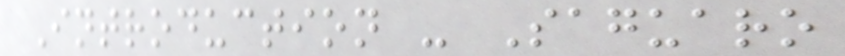Introduction - Saguaro
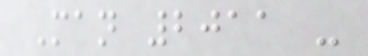Man 2011 -
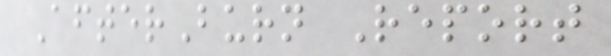AfterBurn Report
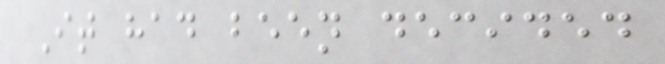It had been decided
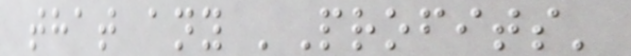that any 'Profits'
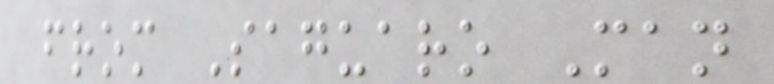from Saguaro Man
